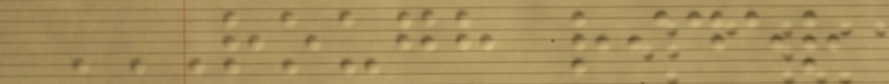ROUGH RIDER
